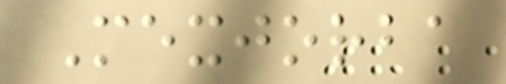Mexjorba
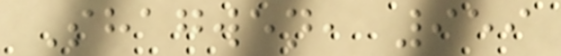Shagwen, 959
